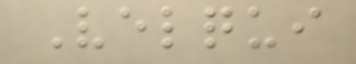Velqui
